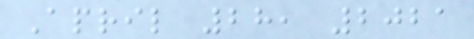April 28, 2021
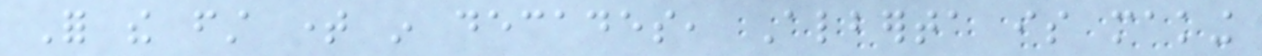For the first time in decades, Alberta is making
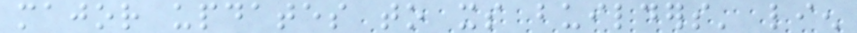major updates to its builders' lien
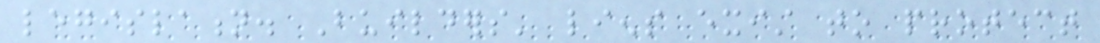legislation. Builders' liens exist to protect
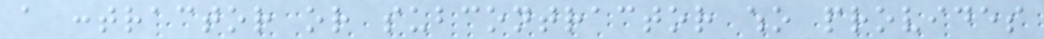a contractor or subcontractor who provides
